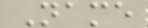Name
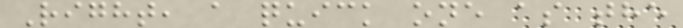Right, a quick one as the
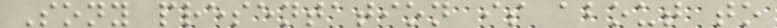Sony presentation is about to
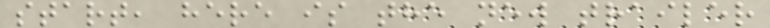start, here is the new trailer
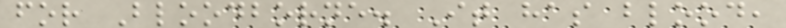for Bloodborne. It has blood,
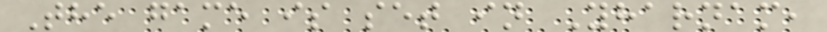The game is set in Yharnam,
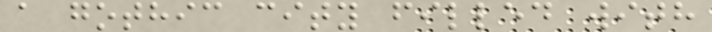a gothic city filled with
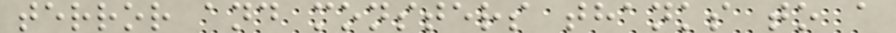terror and monsters thanks to a
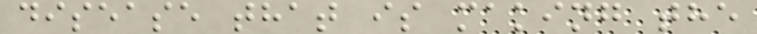disease that is making the
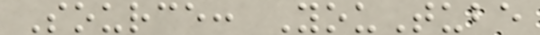Source: YouTube
